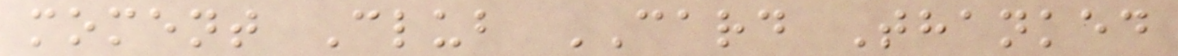moment Club CARD Thanked
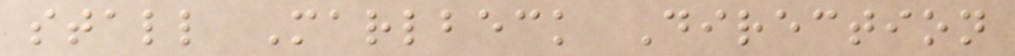stall Marlbeck Direction
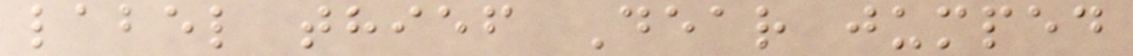label thief Dear jumped
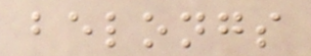belongs
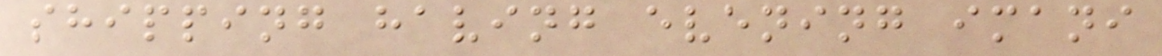shipping having evening imani
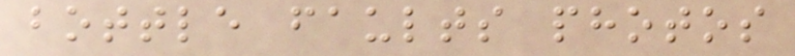bottle faults photos
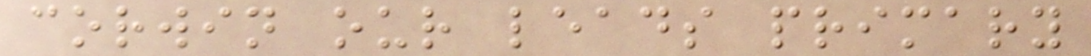corwin our leads primary
